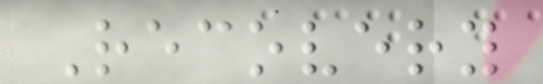Recovery
